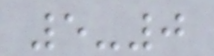5-0
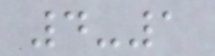4-1
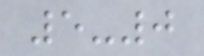5-0
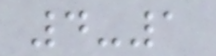4-1
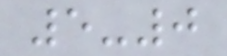5-0
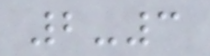2-3
